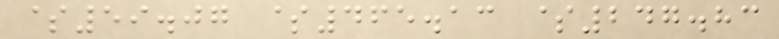$59.07 $465.13 $247.83
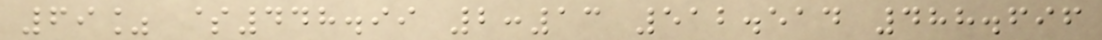69% $448.99 2:13 512.514 488.696
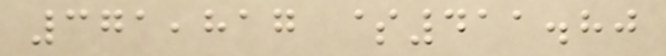371,817 $411.80
